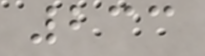233
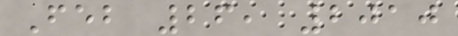Feb 26, 2010
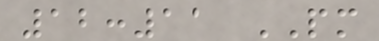12:11 PM
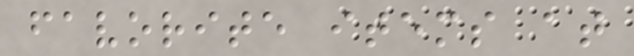favorite items at
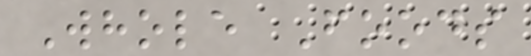Whole Foods
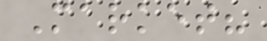Market?
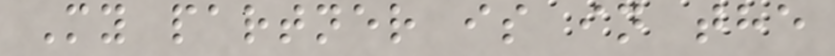My partner is in the
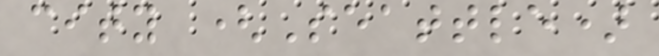city (Seattle)
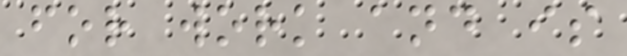for work and is
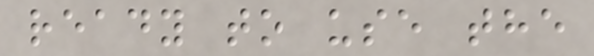ready to use the
